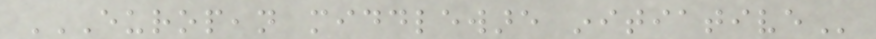EUROPEAN MIDDLEWARE INITIATIVE
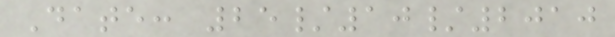Date: 25/10/2010
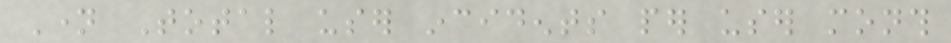Name Total user incidents per user month
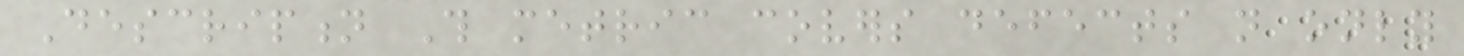Description This metric covers defects not only
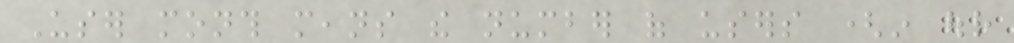User month means the number of users (in our
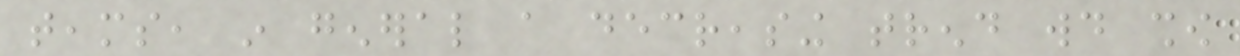teams, in general a decreasing trend would show
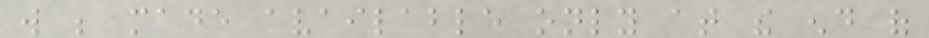will be made available only at the end of
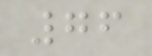76
